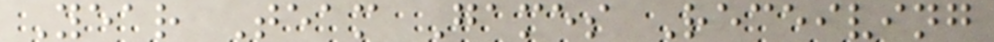Year Team Games Receiving
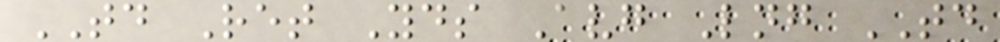TD Ret Yds Avg Lng TD
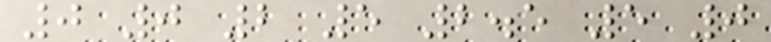0 0 2 5 2.5 5 0
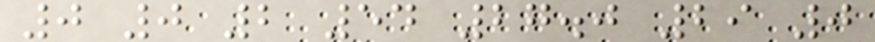0 0 2 54 27.0 29 0
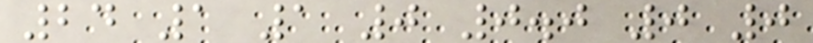24 1 1 0 0.0 0 0
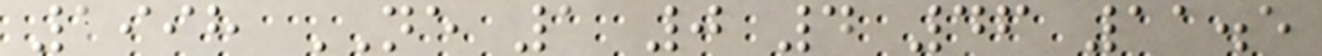1998 NE 1 0 4 46 11.5
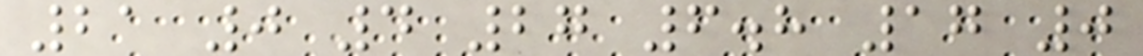21 0 4 27 6.8 17 0
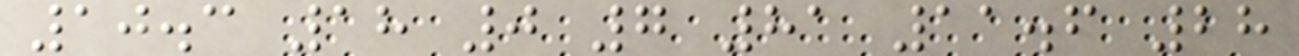10.3 18 0 7 81 11.6 28
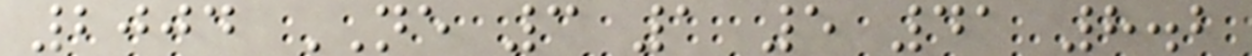2004 NE 3 1 5 41 8.2
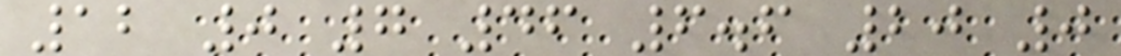12 0 7 46 6.6 20 0
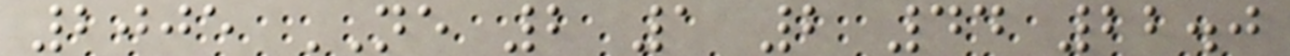2005 NE 2 1 2 44 22.0
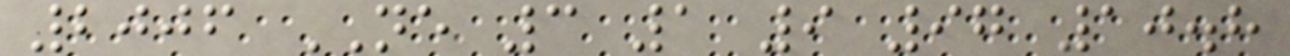2006 NE 3 1 9 97 10.8
